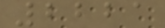2221
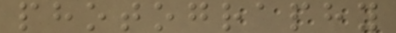photography
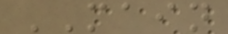MAIN
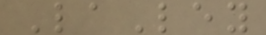LaLey
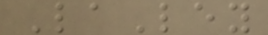LaLey
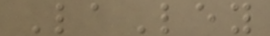LaLey
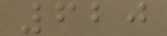620
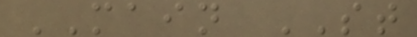MAIN ST
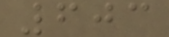603
